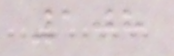108
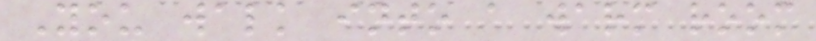You walk into a warm room
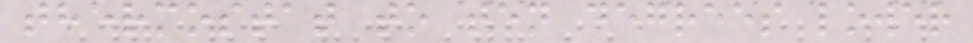thermostat to ten degrees lower
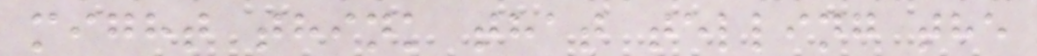might think that telling the
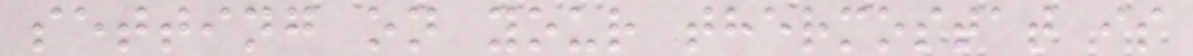setting on your thermostat is
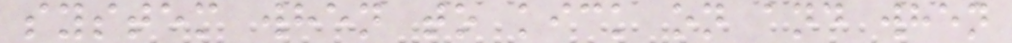system when to kick on and when
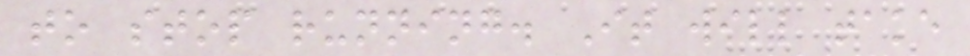to stop running. It will take
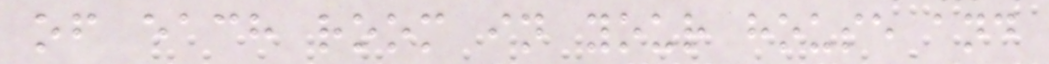of each room in your house and
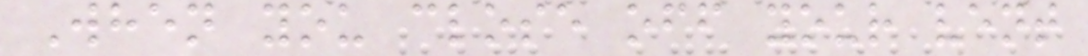When you close off your vent
